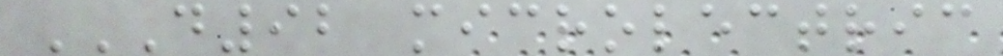D92 MICROLECTRIC
